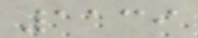1139
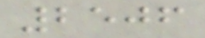2506
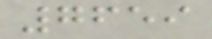7659
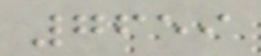7659
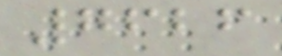7626
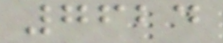7624
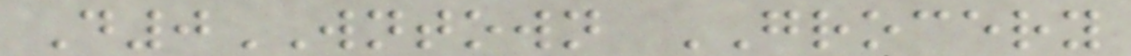D0WNTOWN GROCERY
